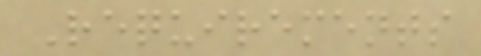Requirements
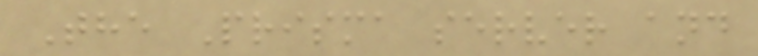The Prisma server and
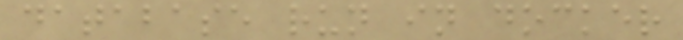database run in docker
